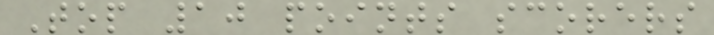Top 10 points scorers
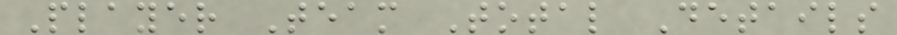Player Team Total Details
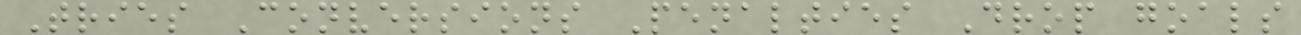Tries Conversions Penalties Drop goals
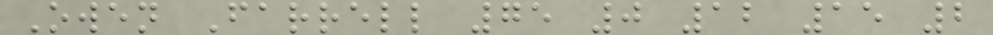Owen Farrell 75 0 12 15 2
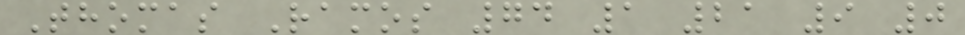Thomas Ramos 74 1 21 9 0
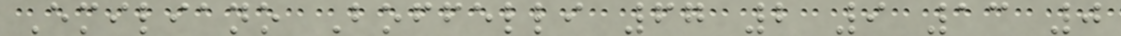Emiliano Boffelli 67 2 9 13 0
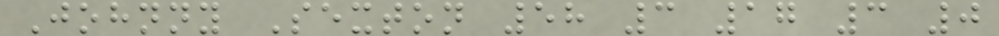Johnny Sexton 58 3 17 3 0
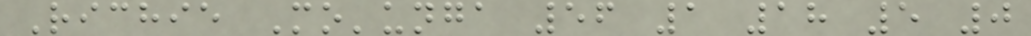Richie Mo'unga 56 1 18 5 0
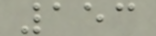153
